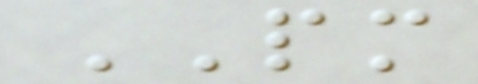PM
